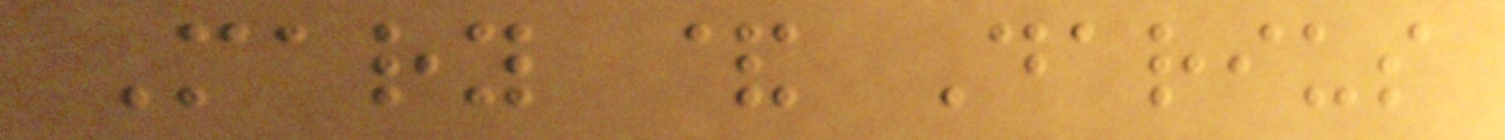Mary & Darius
